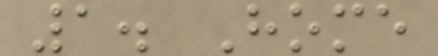1. Home
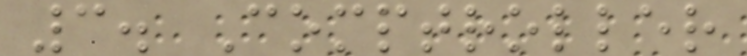3. Comptroller
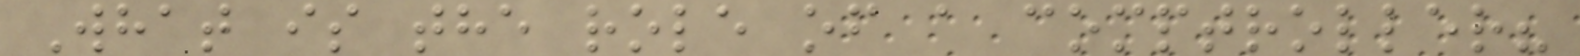What is the role of a comptroller?
